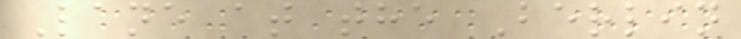Lane at the Berlin
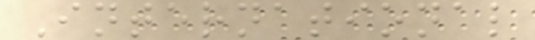International
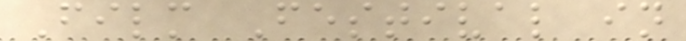Film Festival in
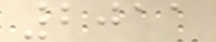2011
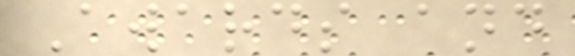Awards and
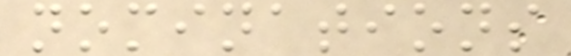nominations
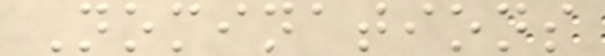Nominations
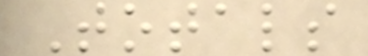Totals
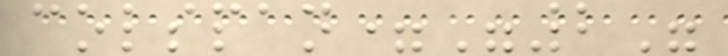colspan="2"
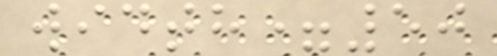width=50
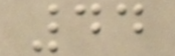44
